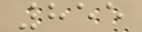855
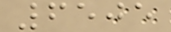6505
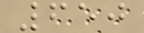650
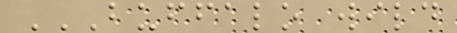BUFFALO WILD
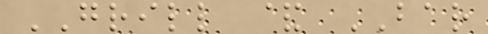GRILL & BAR
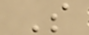S
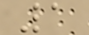1
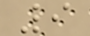9
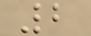2
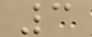3
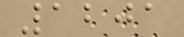1201
